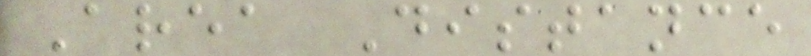Area Distance
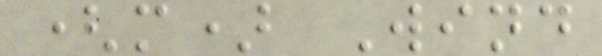(m) Wind
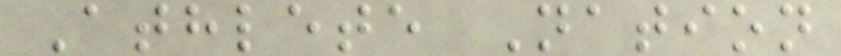Athlete Nation
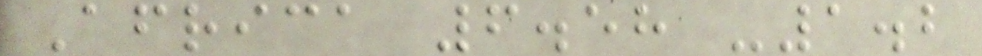Africa 6.58 -1.2
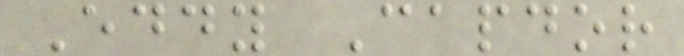Eddy Capdor
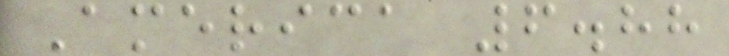America 6.88
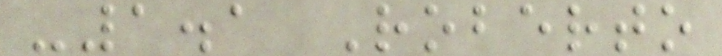-1.1 Roberto
